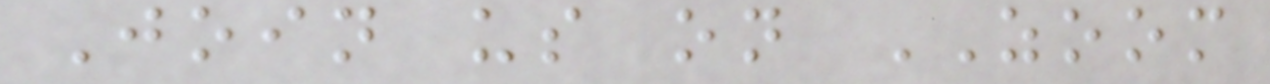Join us on ZOOM
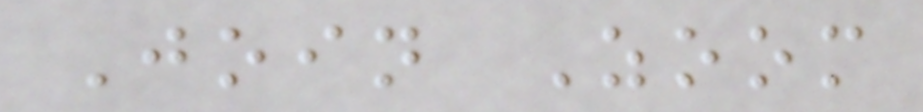Join Zoom
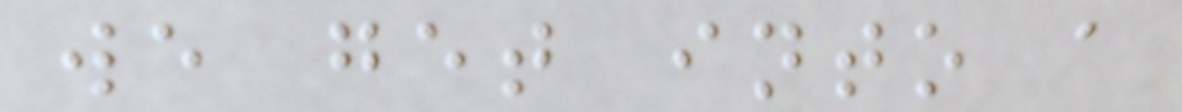we get into a
